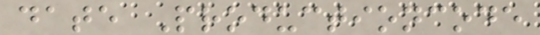date Productioncode
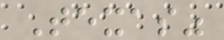Texas"
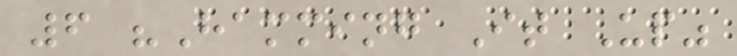6 "Hamming It Up"
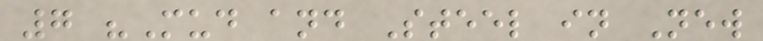7 "Mud and Steel in New
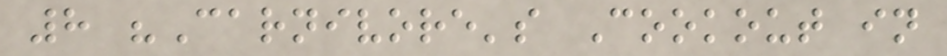8 "Carnivore's Cookout in
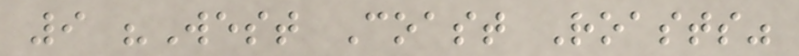9 "West Coast Roasts"
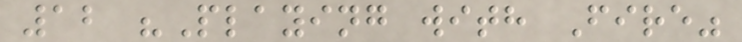12 "Playing with Fire"
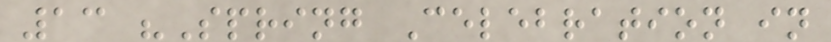13 "Spring Celebration in
